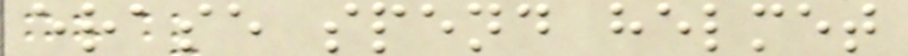erase spend helmet
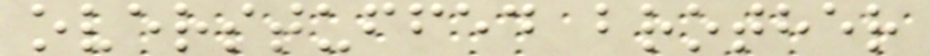overstuffed brother
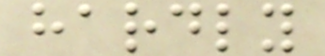hardly
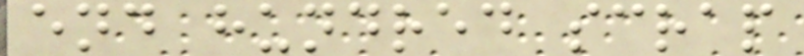end hundred scrap
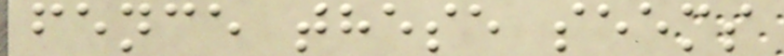fence these seems
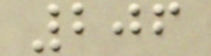206
